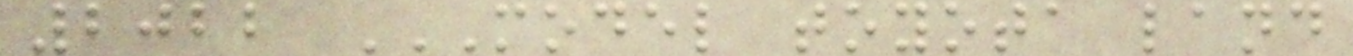2022 MODEL TOYOTA LAND
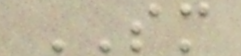SM
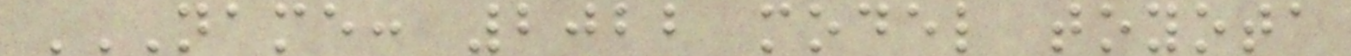NAME: 2022 MODEL TOYOTA
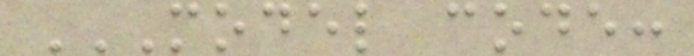MODEL CODE:
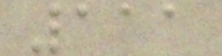111
